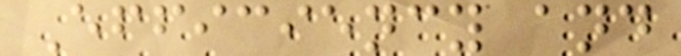Efficiency and
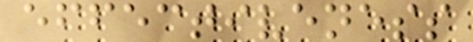effectiveness
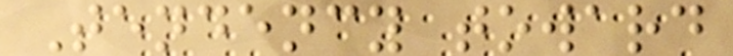Tendency toward
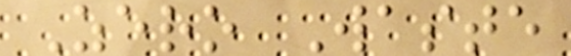Zero Waste
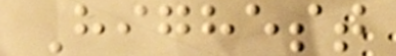Highest
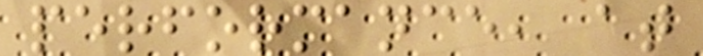performance, at
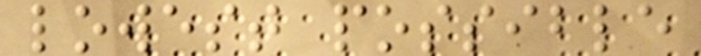lowest possible
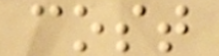cost
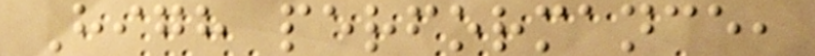High performance,
